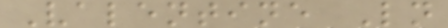Valentine Ln
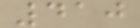410
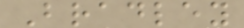Bradley
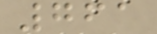761
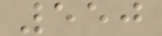550
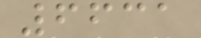6631
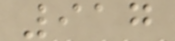917
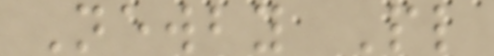Newby Pl
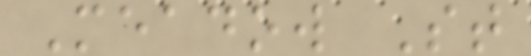Meadow St
